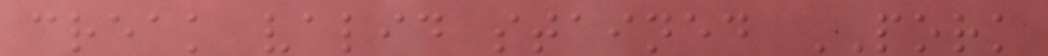creak valid stained PORK
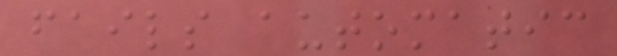fails automatic
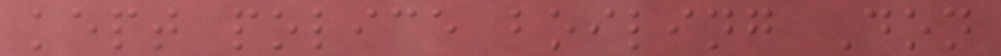kept police boiling Don
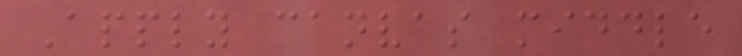Apply canvas middle
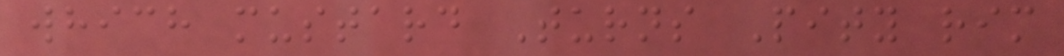which mustard Turns Pity rim
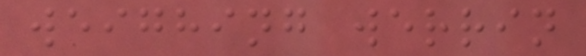weighing werrin
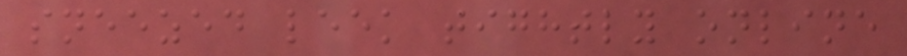sneezed leek tightly online
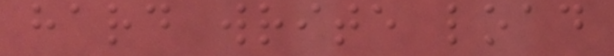hard write load
